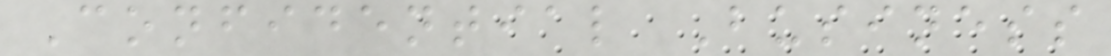Confidential Business
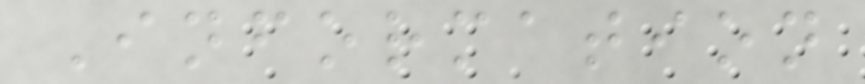Information
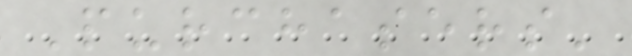Purchasers'
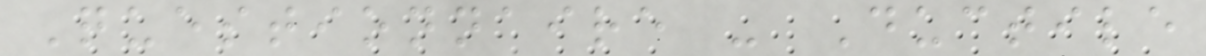Questionnaire - Ductile
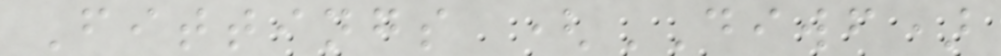Fittings (DIWF)
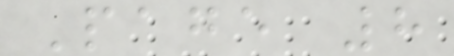Page 8
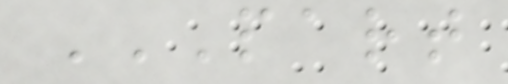PART
